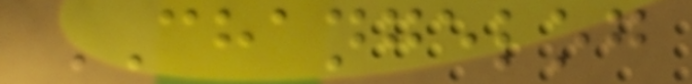CHANGELOG
